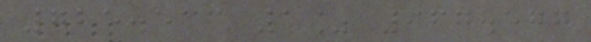725.533 1% 967.577
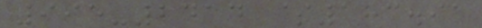995-2414 $183.91
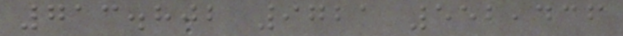713.802 9721 552,436
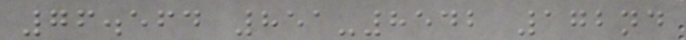76.564 851-8542 172nd
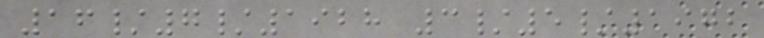16/7/1928 3/5/1972
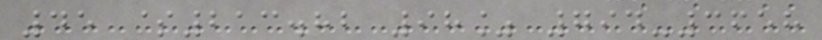45 $213.82 98% 794-3658
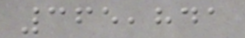365,841
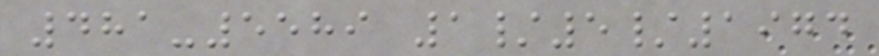481-5589 1/5/1974
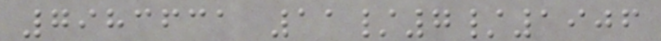7983631 11/7/1906
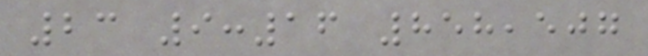23 9:16 858,507
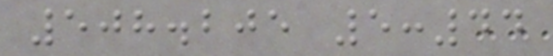508.205 5:44
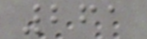261
